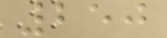250
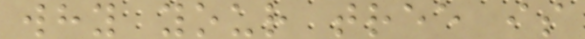why your tree is
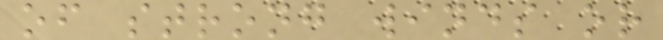of strong winds or
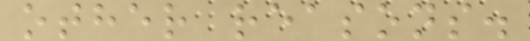other reasons.
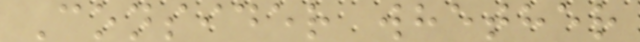Consider whether
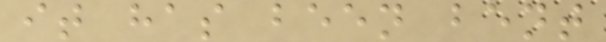it has been bent
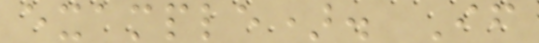example). If
